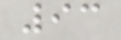93
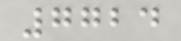7724
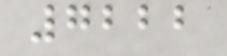7222
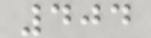404
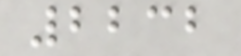2232
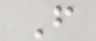F
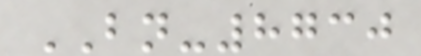BN-8730
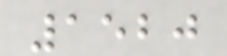1520
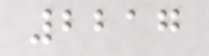2217
